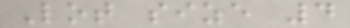Lot size 4
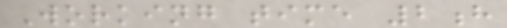Working time 2h
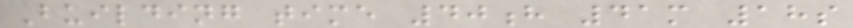Building time 40h 41m 18s
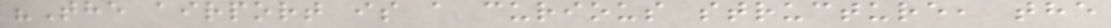"The airport is a curious structure, the
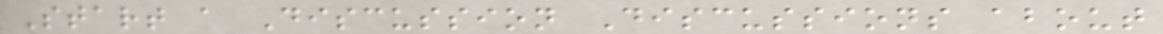Start a Discussion Discussions about
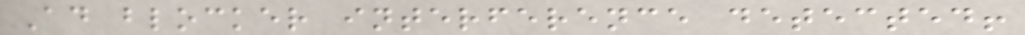Ad blocker interference detected!
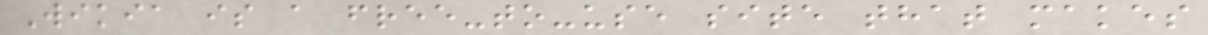Wikia is a free-to-use site that makes
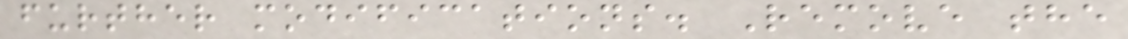further modifications. Remove the
